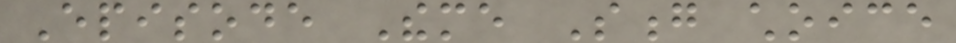Episode Theme Song choice
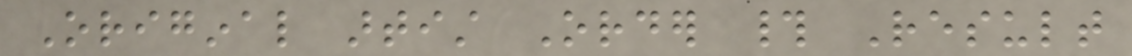Original artist Order # Result
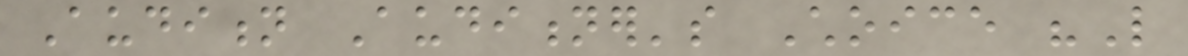Audition Auditioner's Choice "Like
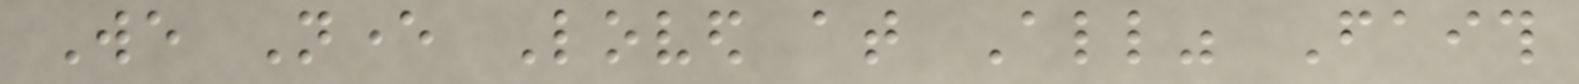We Never Loved at All" Faith
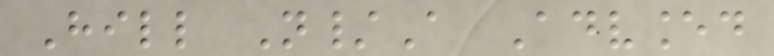Hill N/A Advanced
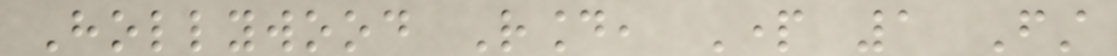Hollywood Round, Part 1 First
